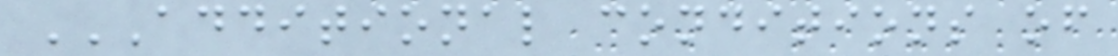ADDITIONAL CONDITIONS OF
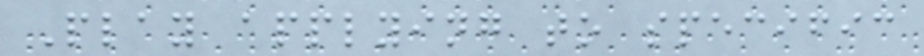Play applying to specific
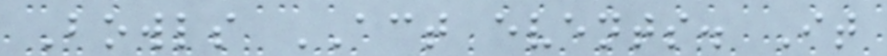Bowls ACT events. It
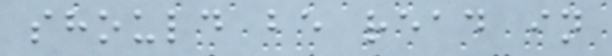should be read in
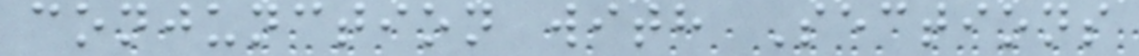conjunction with Sections
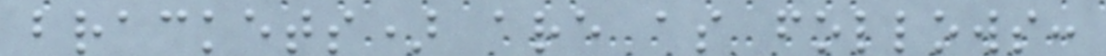brackets) are as follows:
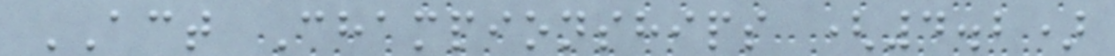ACT Championships (4.2)
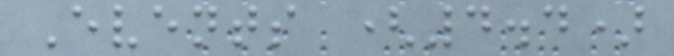Events (4.4)
